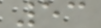53
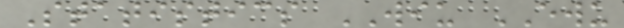Statistics WIU EWU
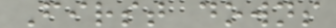First downs
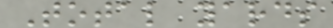Total yards
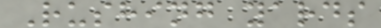Rushing yards
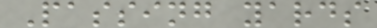Passing yards
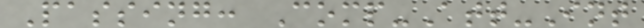Passing: Comp-Att-Int
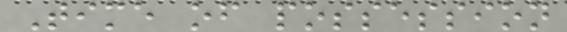Time of possession
